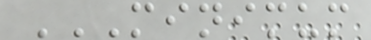MINIMUM
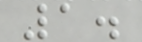1.
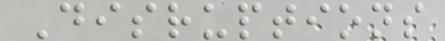Disruptions
